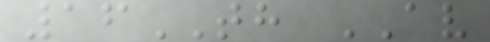16TH AV
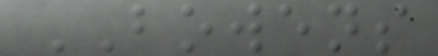BOWENS
